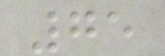75
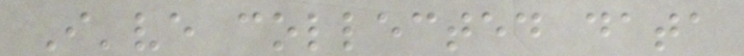I've collected data
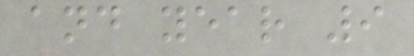and year 9
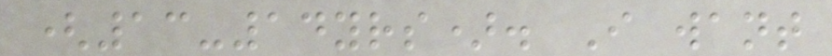(13-14yrs). I want
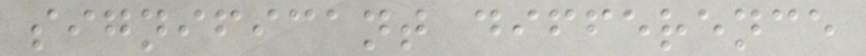significant difference
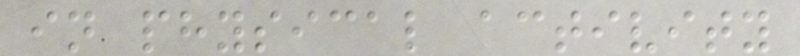in physical activity
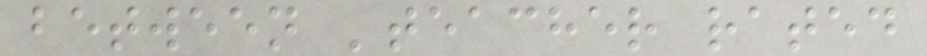between 'teacher rated
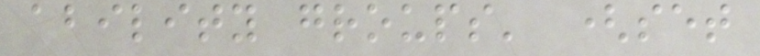ability groups' (set
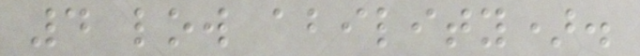4 low ability).
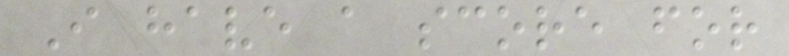I have a score for
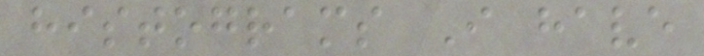histograms I have
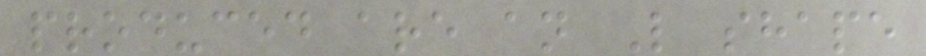produced are an L shape
